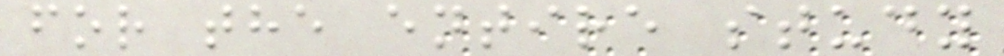for the entire study
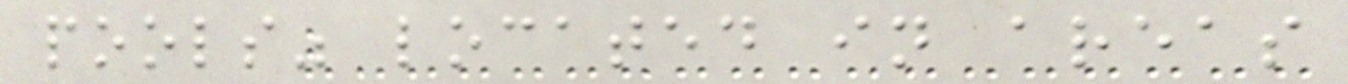pools" located in areas
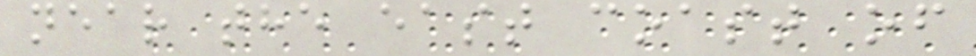near the east coast of
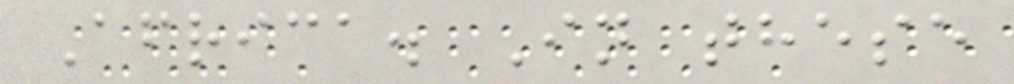Africa. In these
